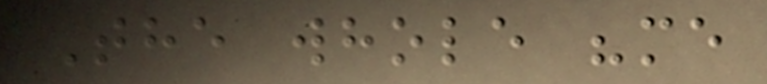The whole "me
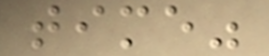time"
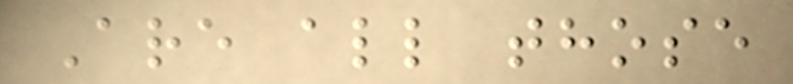Are all those
